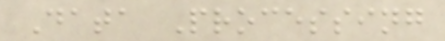Data Processing
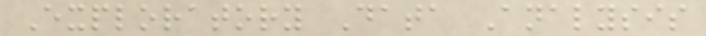Exploratory Data Analysis
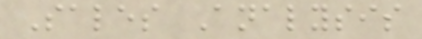Sales Analysis
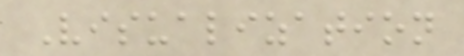Visualization
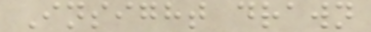Insight drawn
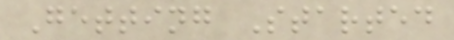Getting Started
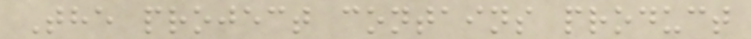The project contains product
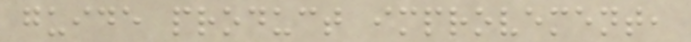guide product improvement,
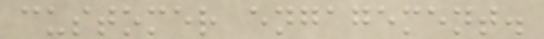customer engagement.
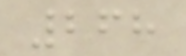268
